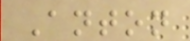Anton
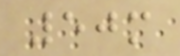50m
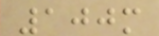100m
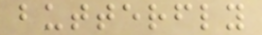butterfly
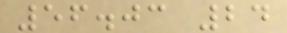56.03 24
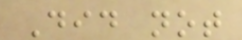Did not
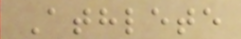Athlete
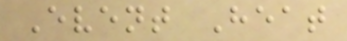Event Heat
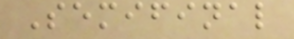Semifinal
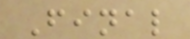Final
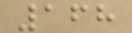168
